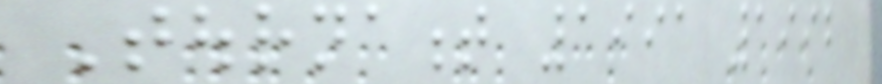Tournament 1991 1992
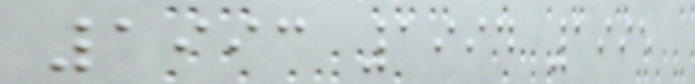1993 1994 1995
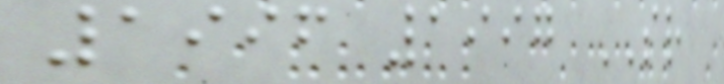1996 1997 SR
